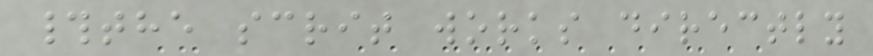#the scrit works directly
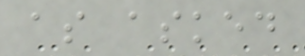as asked
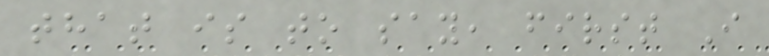that is to say, first I
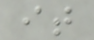it
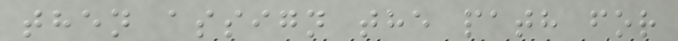then assign the path for
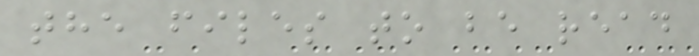the files to be read
